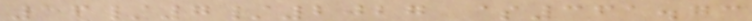16/7/2027 $361.73
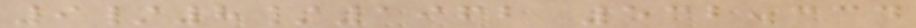9/8/1962 532.334
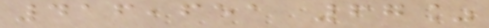416,651 67%
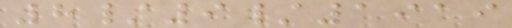8/9/1919
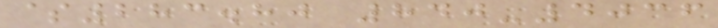$283.80 840-4036
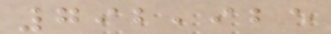792,925
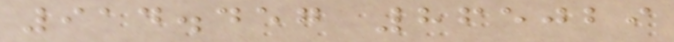914.457 865029
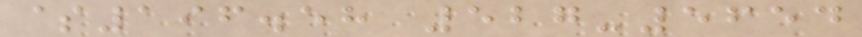$196.58 527-5654
